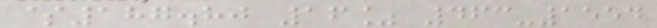$187.80 16% 463-1554
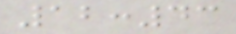12:43
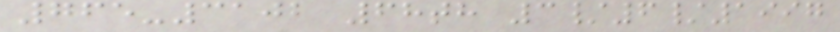765-3102 68th 3/6/1997
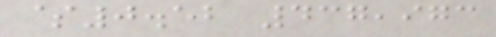$0.52 437,973
